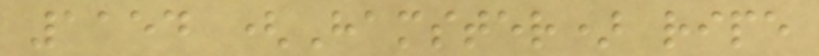1154 (Hamster) ripe
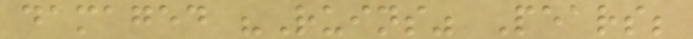damaged "Ruins" Pears;
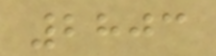2803
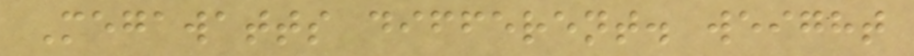Megawatts different. weight
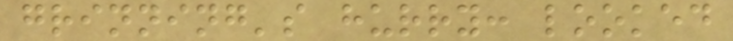grinning's hurry: looked
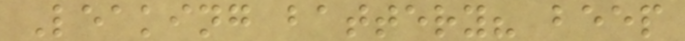Leaking battery? beep
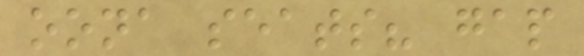oona seats? gap
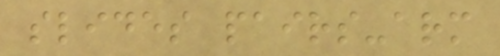slides pairs-arm
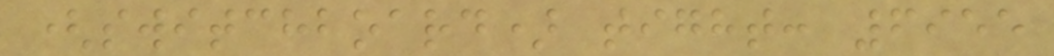(switchboard) tight: 6955
